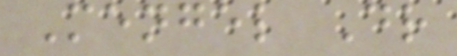Mengel Dr
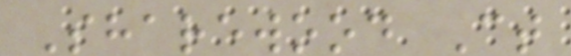Sharewood Ct
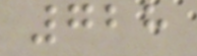728
